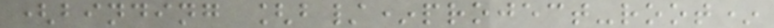(binding [b/*project-root*
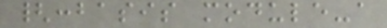{:basis module-a
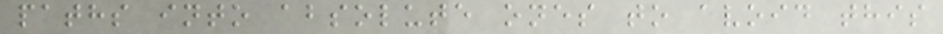paths into absolute ones to avoid this
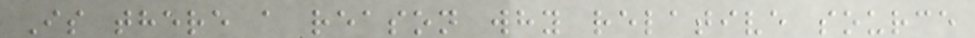Is there a reason why relative source
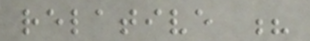relative ?
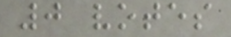0 votes
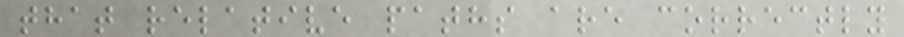that relative paths are correctly
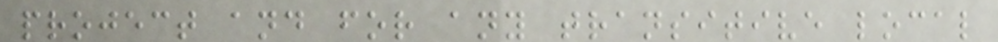project and for any transitive local
